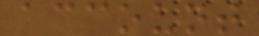account
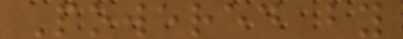Powered by
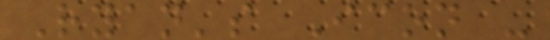Ryan's Icon -
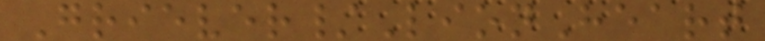Griever/LionHeart
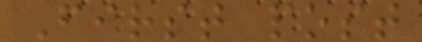First post
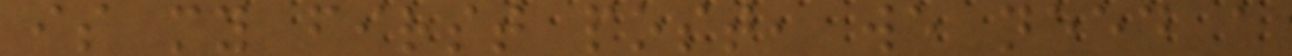is my first post, we need a
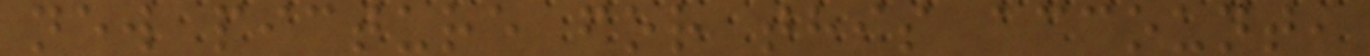new picture for this account,
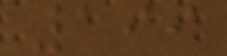199
